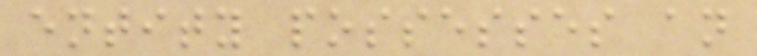entity possesses an
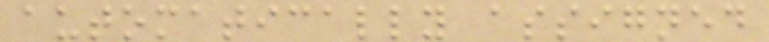automatically assigned
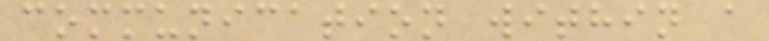communication within a
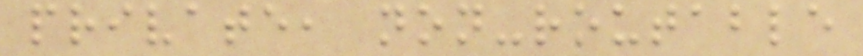private, non-routable
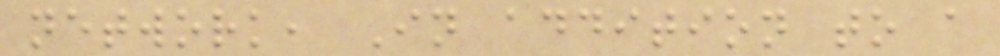network, In addition to a
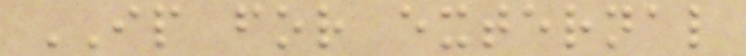IP for external
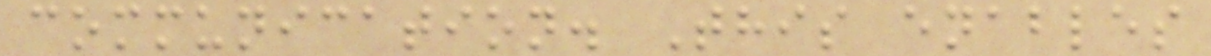communication. This enables
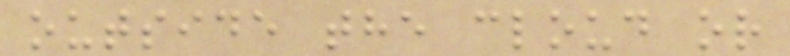outside the cloud or
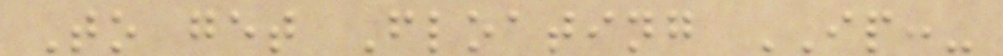To get Floating IP:-
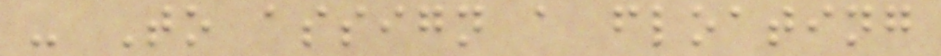- To assign a floating
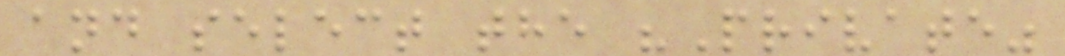and select the "Private"
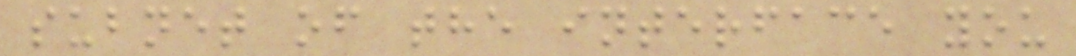subnet of the interface you
